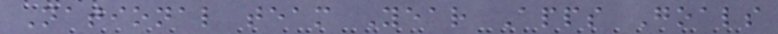National team Year Apps Goals
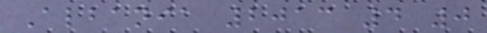Albania 2013 4 0
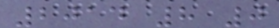2014 8 0
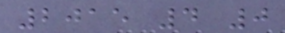2015 4 0
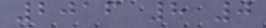2016 8 0
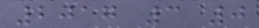2017 3 0
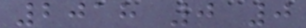2018 0 0
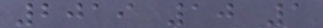2019 10 1
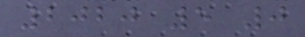2020 5 0
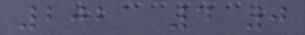2021 4 0
